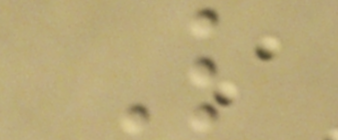L
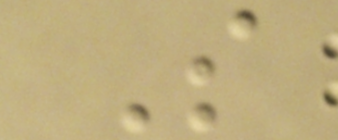S
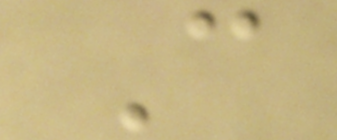C
